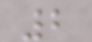2
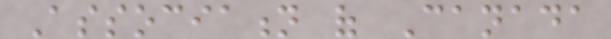Association of Canada
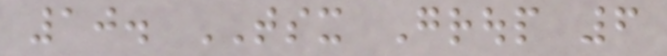10. TSX Group 6
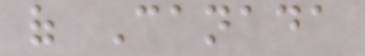of Canada
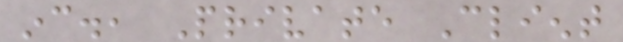inc., Private Client
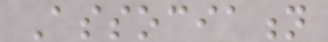Association
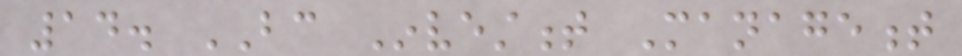14. BC Investment Management
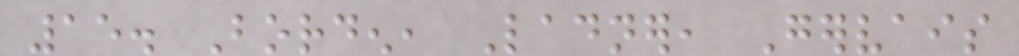15. Borden, Ladner, Gervais
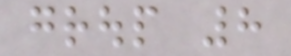group 8
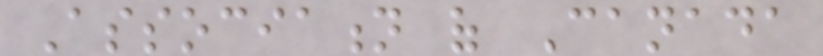Association of Canada
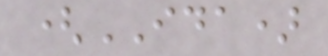(IDA)
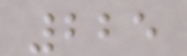225
